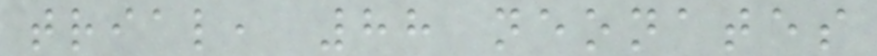trial, 88 neonates
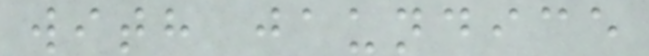with jaundice
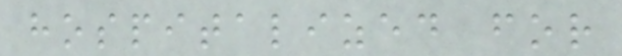hospitalized for
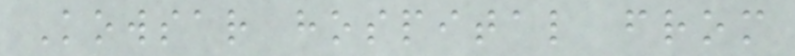Kowsar hospital from
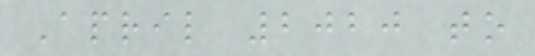April 2020 to
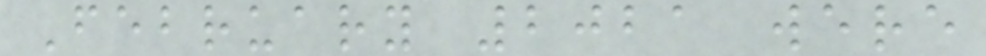February 2021 were
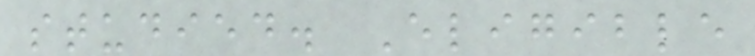studied. Eligible
